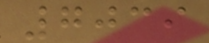7039
